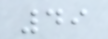49
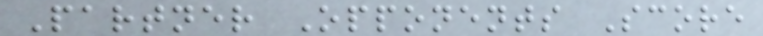Partner Opponents Score
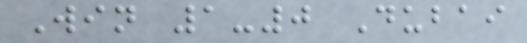Win 1-0 Dubai
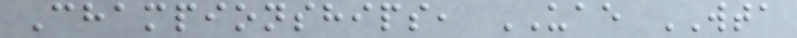Championships, UAE WTA
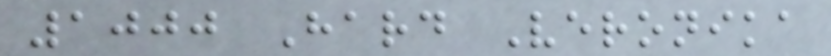1000 Hard Veronika
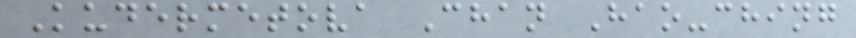Kudermetova Chan Hao-ching
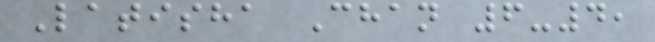Latisha Chan 6-4,
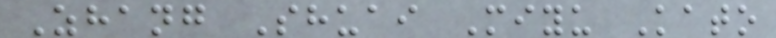Zhang Shuai Miyu Kato
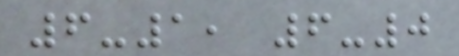6-1, 6-0
